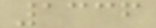1336
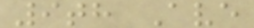9th Ave
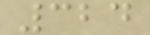324
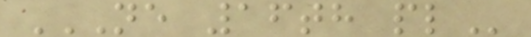NE 16TH PL
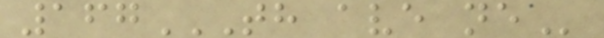167TH AVE NE
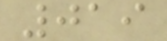019
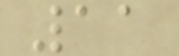11
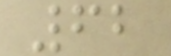62
